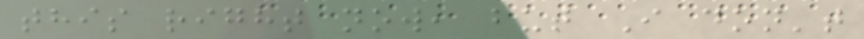this right now, but I don't
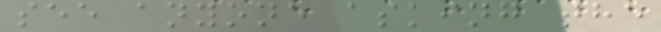see anyone asking the
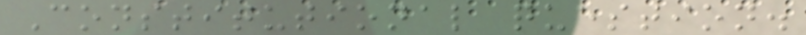Constitutional question.
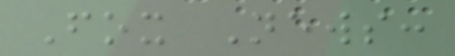Fox News:
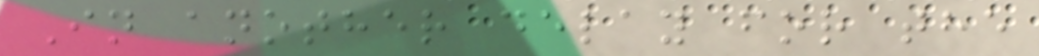In another delay for the
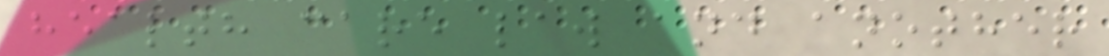health care law and another
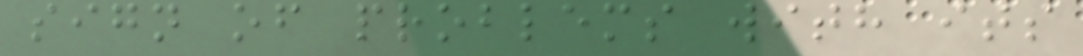sign of problems with its
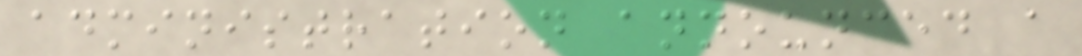administration announced a
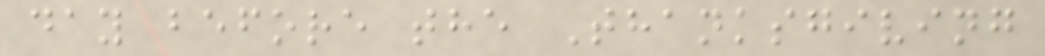day before the Thanksgiving
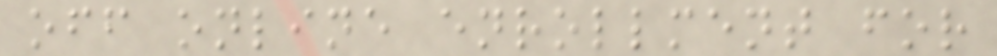off online enrollment for
